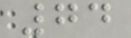74
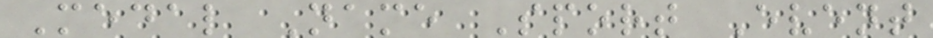Medal Name Sport Event
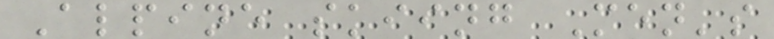Alpine skiing Men's
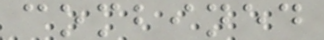combined
